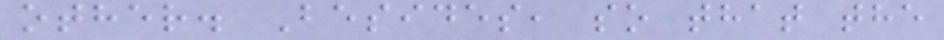other. Besides, so that the
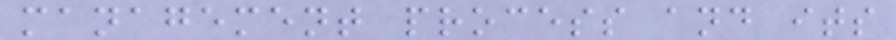management process and its
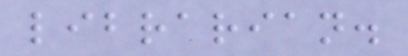librarian.
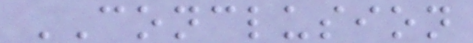CONCLUSION
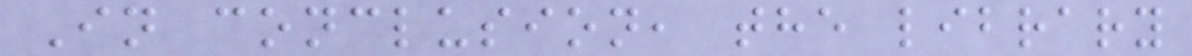In conclusion, the library
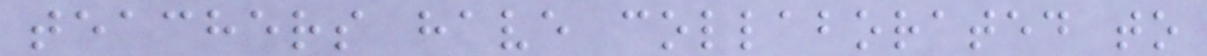teachers have collaborated to
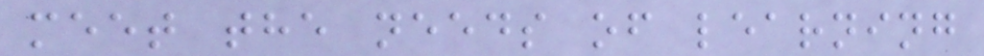meet the needs of learning
